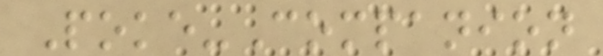Poke-Companion
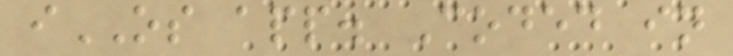iOS app. Coded in
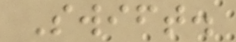Swift.
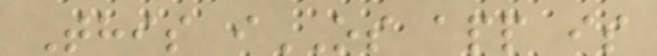This iOS app is
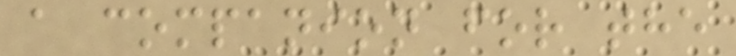a companion for the
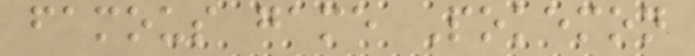famous game Pokemon
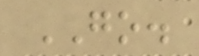GO.
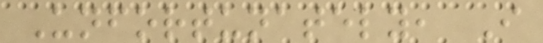Unfortunately, I
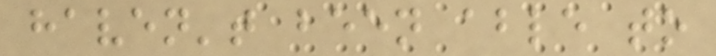haven't been able to
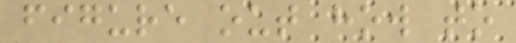figure out how to
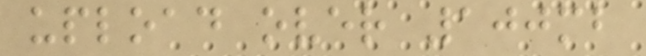upload over 100mb
